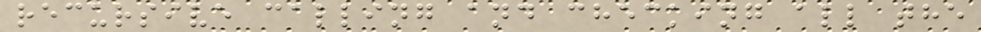recursive calling and checking all the
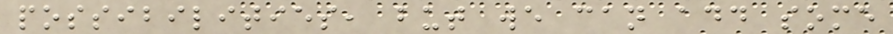possibilities, but we can add some
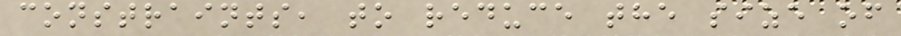constraints, to reduce the size of
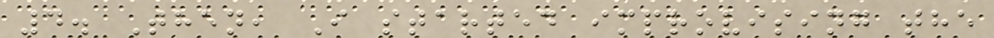4. Then, I started improvising the
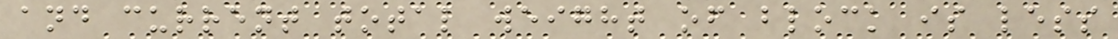and current total weight of block is less
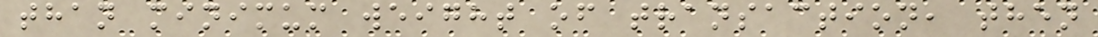than minimum weight of transaction, then
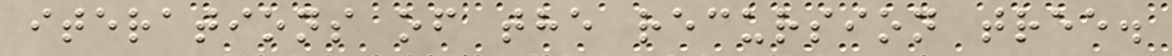iterations of the recursion tree.
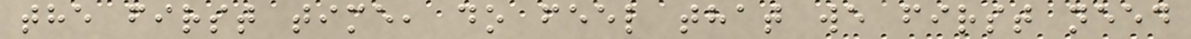the first time, do feel that we first need
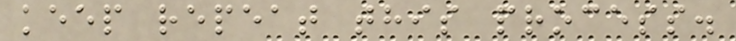keep repeat this process.
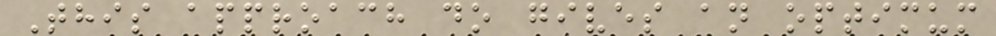This approach do gives an optimum
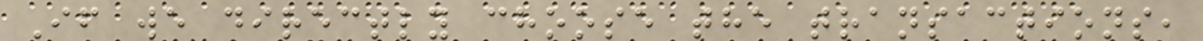If we directly choose the transactions,
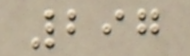297
